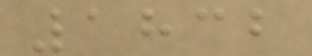1832
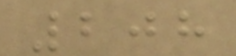208
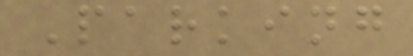Parking
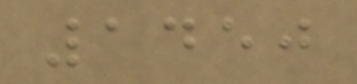1450
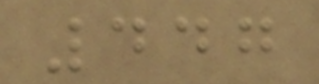447
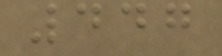447
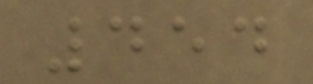454
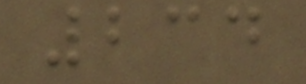234
